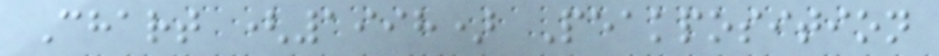Chart (1998) Peakposition
